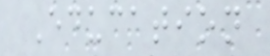Education
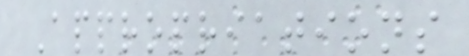Appropriations
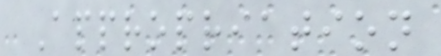Appropriation
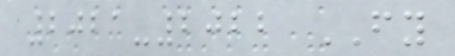2021-2022 FY
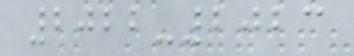2022-2023
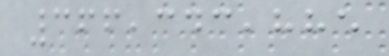366,343,885
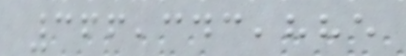366,343,885
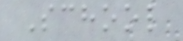School
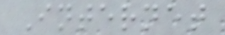Internet
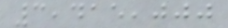3,415,000
